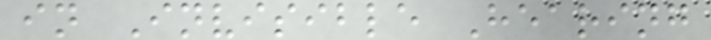in Invisible Hearing
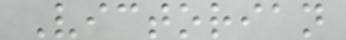Victorian
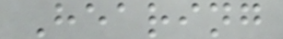Hearing
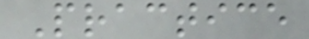Practice
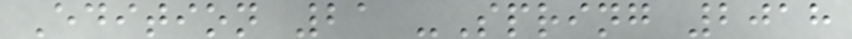Edition 21 -Spring 2018
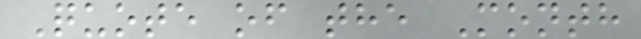Quote of the Month
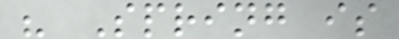" Spring is
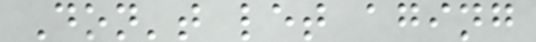Don't let aging
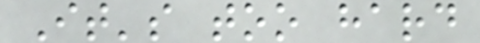It's too hard
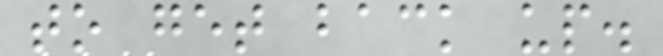to get back up.
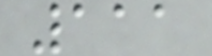111
